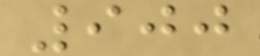900
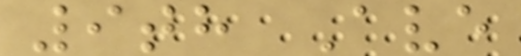9th Ave
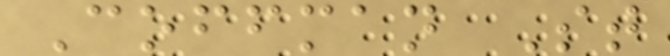Coffman St
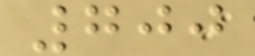700
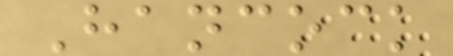Hancock
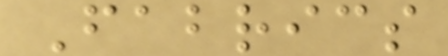Fabrics
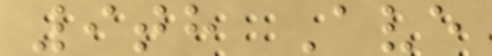9th Ave
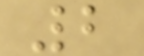2
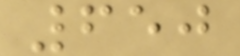650
